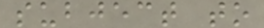subject to
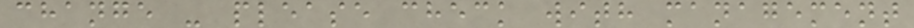change - please check with management
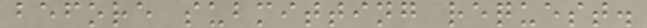before submitting request.
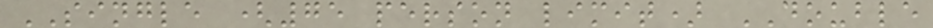SINGLE (75 person limit) DOUBLE
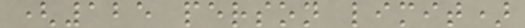(125 person limit)
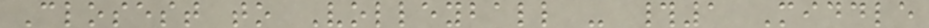Closest to Volleyball - #1 Middle
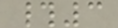#3
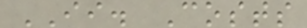II. Costs
